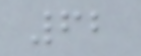62
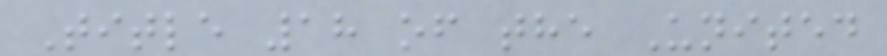Title 18 of the United
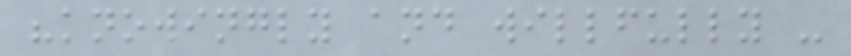"knowingly and willfully -
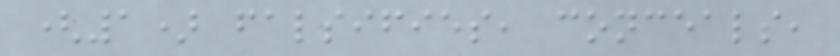(1) falsifies, conceals,
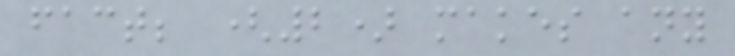fact; (2) makes any
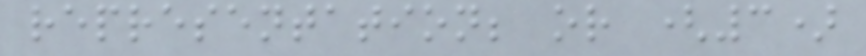representation; or (3)
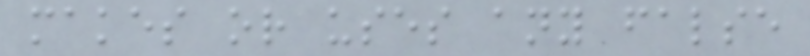makes or uses any false
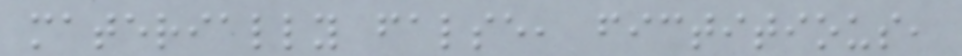materially false, fictitious,
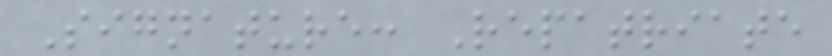Signature: Repatriate
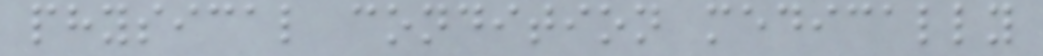physical condition medically
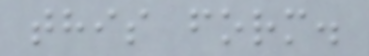this form.
